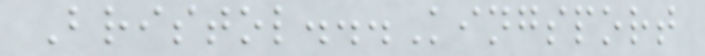Bristol...Kingsport
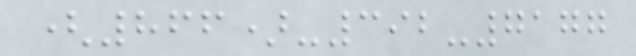(866)-392-7177
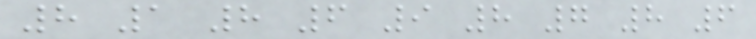8 1 8 6 9 8 7 8 6
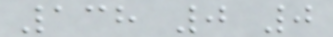138 0 0
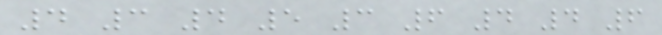4 3 4 5 3 6 4 4 6
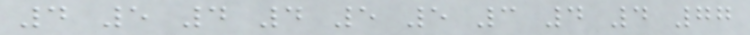4 5 4 4 5 5 3 4 4 77
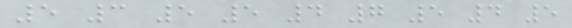5 3 5 5 4 7 5 4 5
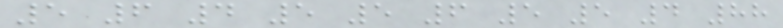5 6 4 5 5 6 5 5 4 88
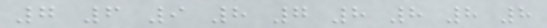7 6 9 8 7 8 8 8 8
